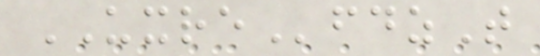UXREfdzT
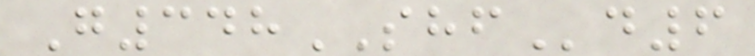G348SHFd6
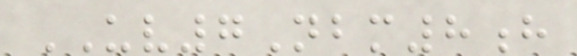UV7Nbm8h
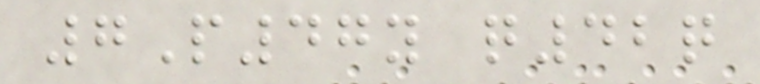7P47y q42q
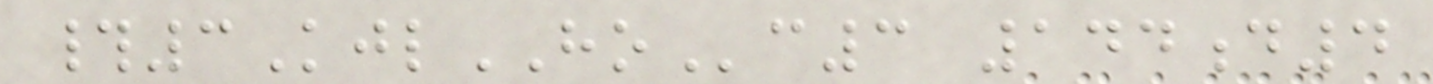#3KjlHOc3 144d4
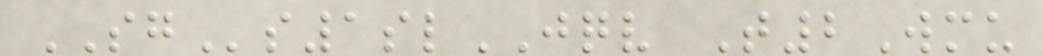SGs1slJQV T2Wmu
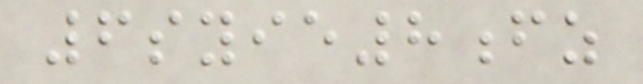6syie8fz
